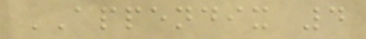APPENDIX 4
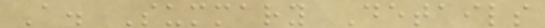A. Summary Details
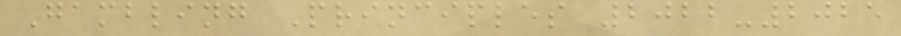Gambling Principles 2022-2025
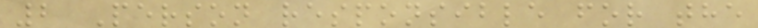2 Person responsible for the
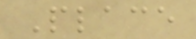Place
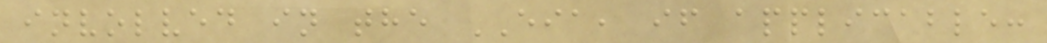involved in the EIA, if applicable:
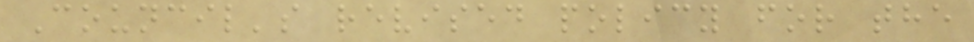Council's revised policy for the
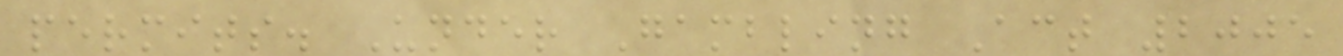permits. Under Gambling Act 2005
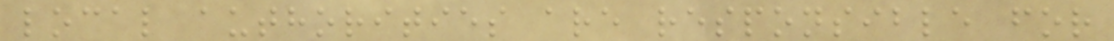local authorities are responsible for
